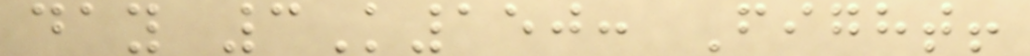day 3K150: Fight!
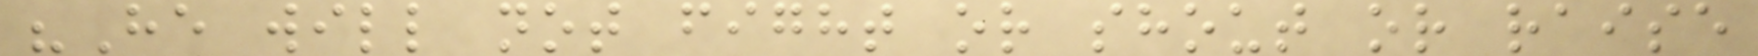"He will not fight or shout or raise
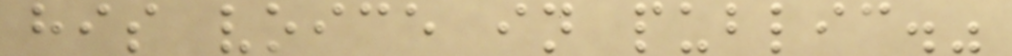his voice in public."
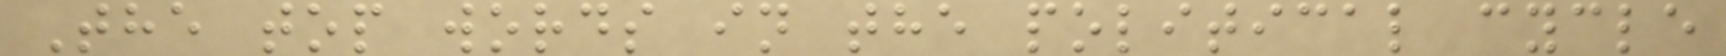The top words in the political cycle
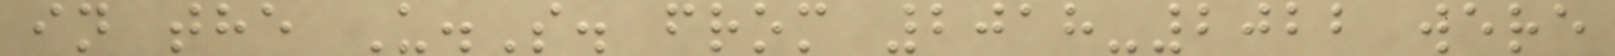in the U.S. from 2018-2022 were
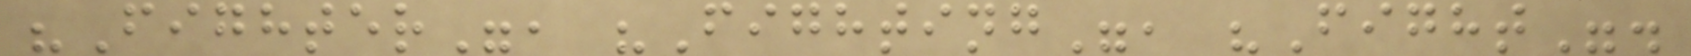"Fighter", "Fighting", "Fight".
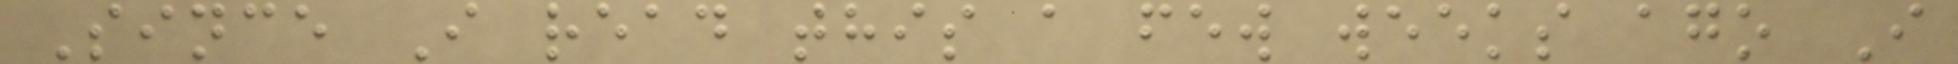Since I read this a few weeks ago I
